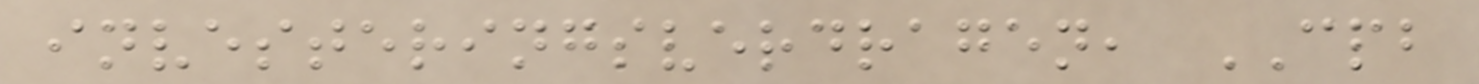investeringsverdragen, CPB
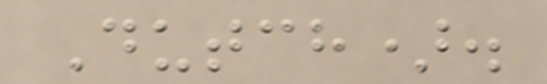Dutch).
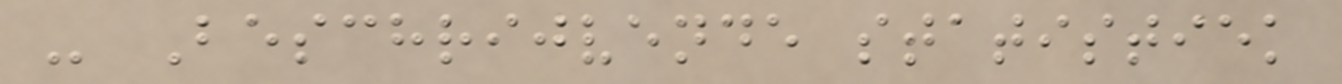- Beschrijvende statistiek
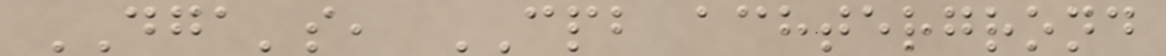DGA's, CPB achtergrond
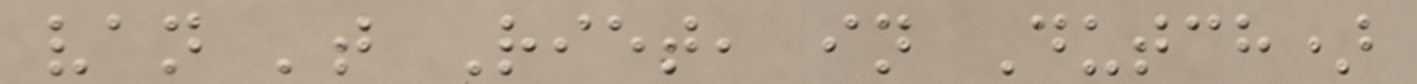van 't Riet, in Dutch)
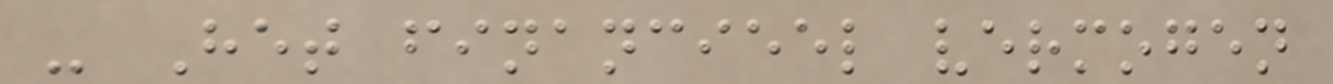- Het financieel vermogen
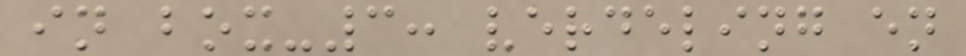in box-3: verdeling en
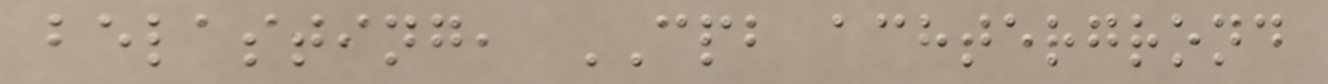belasting, CPB achtergrond
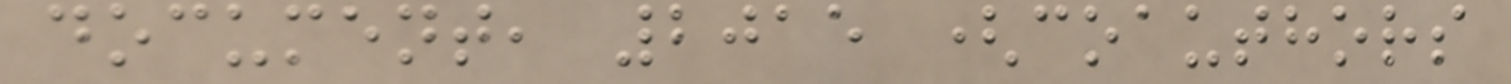document, 2015 (coauthors
